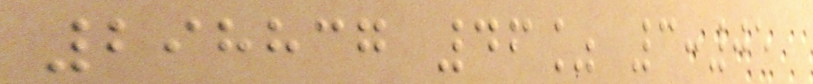298837 46% 3:05
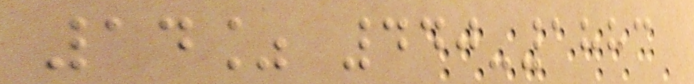14% 440-1883
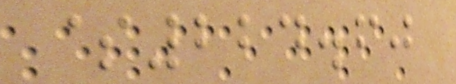$224.60
